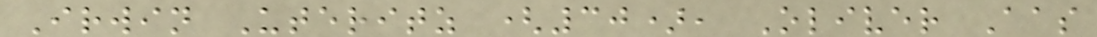Irwin Uteritz (30), Oliver Aas
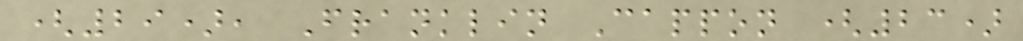(29), Franklin Cappon (23)
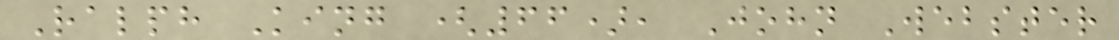Ralph King (66), John Webster
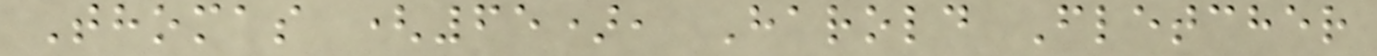Thomas (65), Harold Fletcher
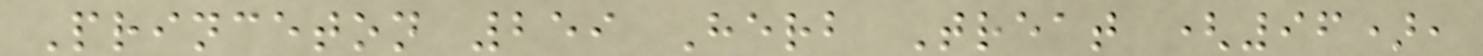Princeton 259 Herb Treat (96),
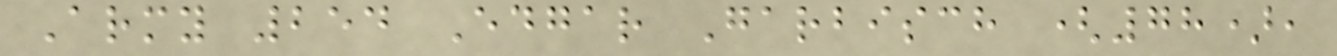Army 254 Edgar Garbisch (78),
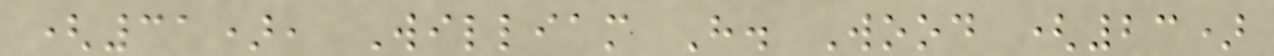(31), William H. Wood (23)
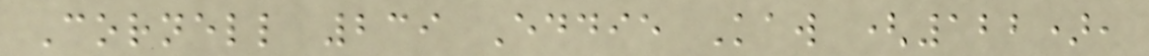Cornell 239 Eddie Kaw (122),
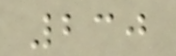230
